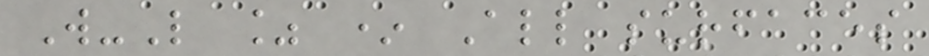W-L % * All surfaces
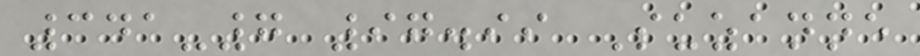341-7 97.99 Suzanne
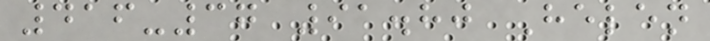416-37 91.80 Helen
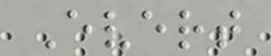Evert
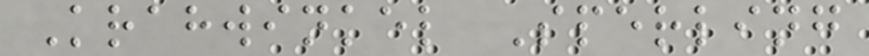Krahwinkel Sperling
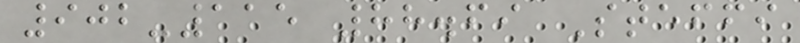902-115 88.69 Steffi
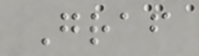Graf
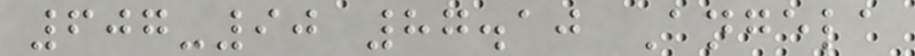607-90 87.10 Angela
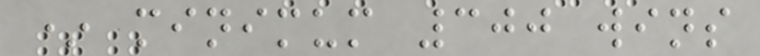* minimum 300 wins
